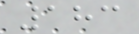183
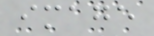image
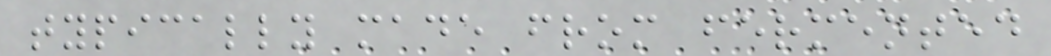typically made from fermented
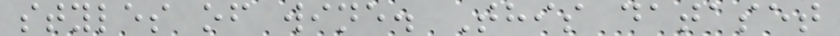styles of wine. This dataset
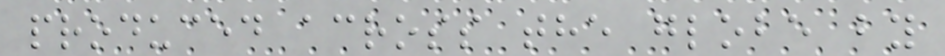produced across the globe by
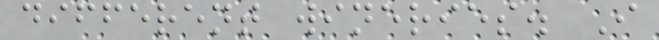different wineries. I
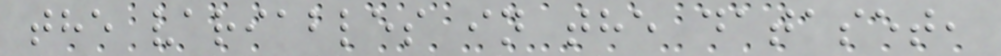the variables in the dataset,
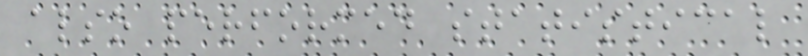also performed statistical
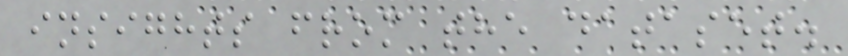insights from the dataset.
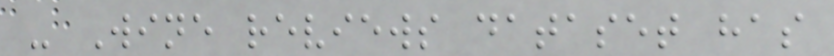- Wine reviews dataset has
